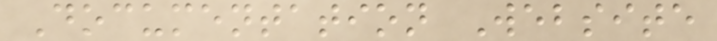Documentation Website
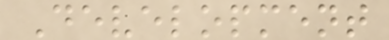Development
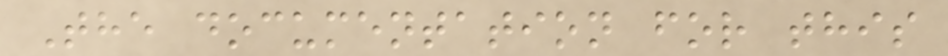The documentation for this
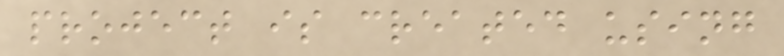project is created using
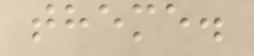theme.
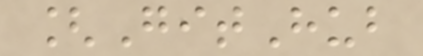[GitHub
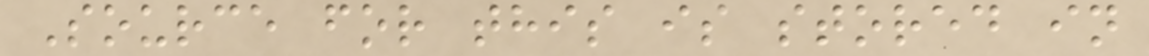Source for this is stored in
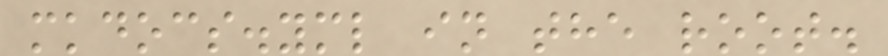mkdocs.yml in the root.
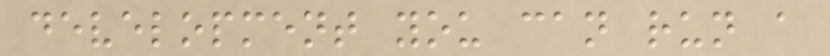development you can run a
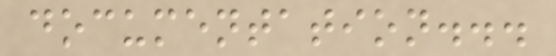documentation...
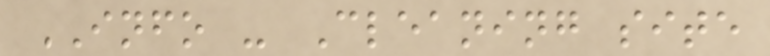INFO - Cleaning site
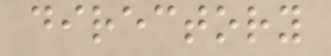directory
